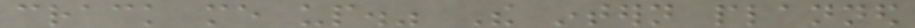crack me up." The intern planned
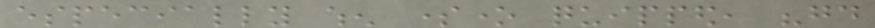especially when someone quipped, "good
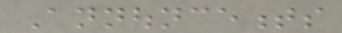Announcements
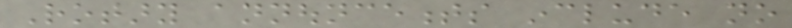Rotary announcements include no
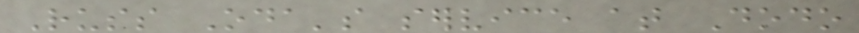Russ Oda's service at Dodo
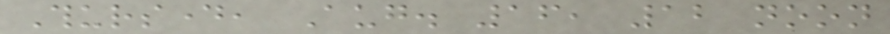Thursday, Aug. 16, 12 noon
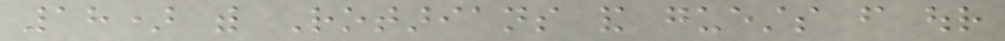18) with Rotarians and guests from our
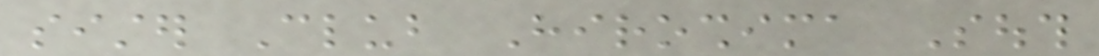sister Club Hiroshima South
